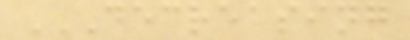DECREASING
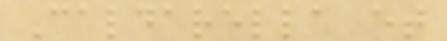Caldarella et
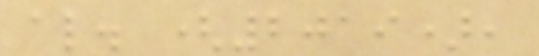al. (2019),
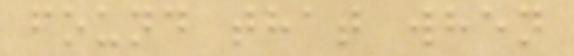found that when
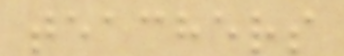teachers
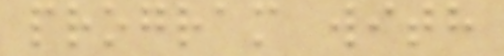program with
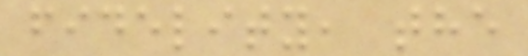fidelity, the
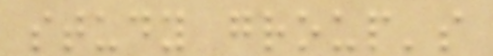study group's
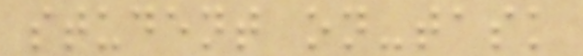student on-task
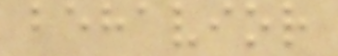behavior
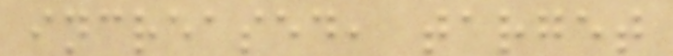increased, target
